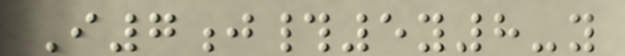I7j#5y8-y
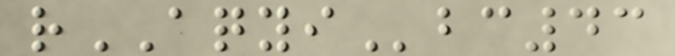rAQYIbc43
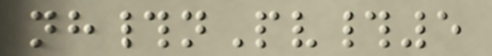nh#nPv#5
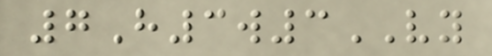7H3w3VY
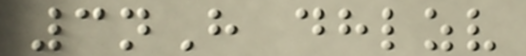3nH dhlzv
